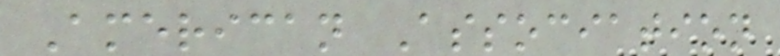American Association
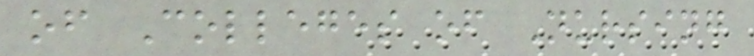of Colleges of Nursing
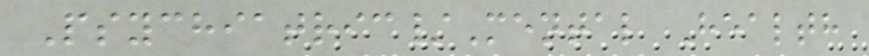Psychiatric/Mental Health
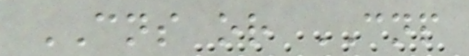CNS or CNP
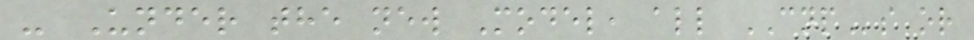- Under the new Model, all CNPs or
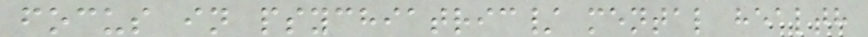focus in psychiatric/ mental health
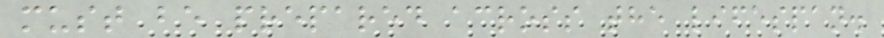must be prepared across the lifespan.
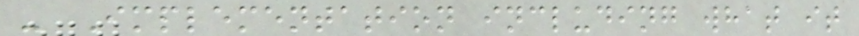- Implementation including what it
